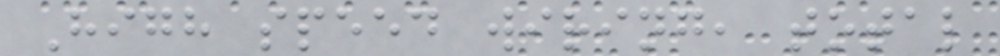High speed wiring, total
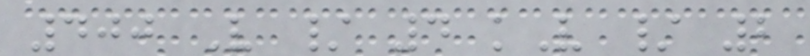400 V / 4 kV / 2
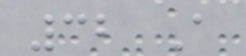32 A
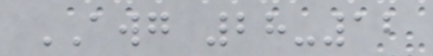AWG 28-12
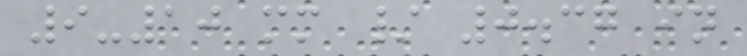9-10 mm / 0.37 in
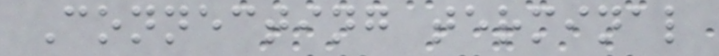Connecting terminal
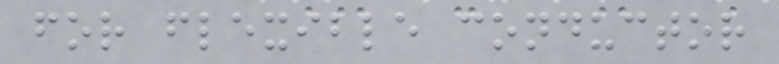for flexible conductor
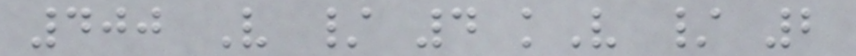400 V / 4 kV / 2
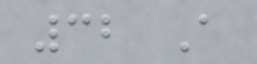32 A
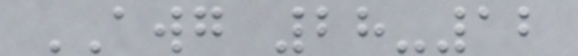AWG 28-12
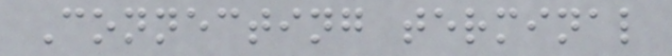Connecting terminal
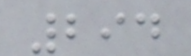294
